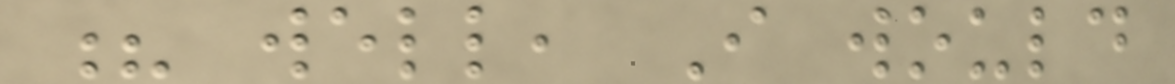? well, I would
